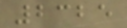2325
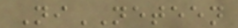NiNETEEN
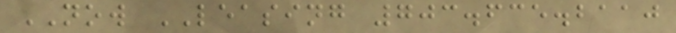NOW LEASING 703.635.2110
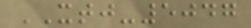XTJ-5047
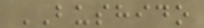BUSHIDO
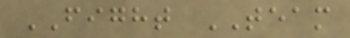FIGHT TEAM
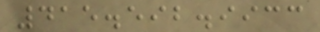415.592.9933
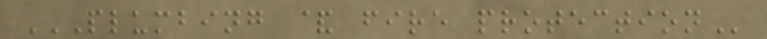PLUMBING & FIRE PROTECTION
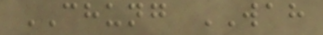CHUNG WAH
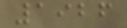1926
